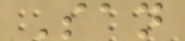San
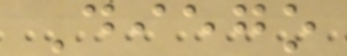Diego
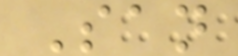San
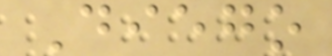Diego
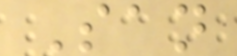San
